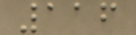116
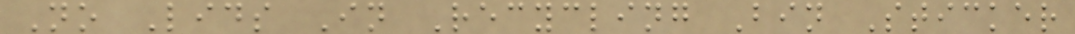No Lids In Recycling Bin Sticker
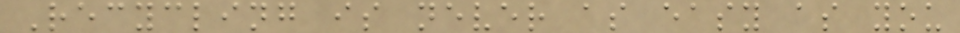Recycling is never as easy as you
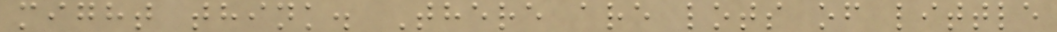might think. There are lots of little
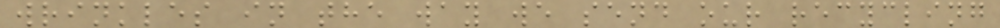wrinkles in the way we send our recycling
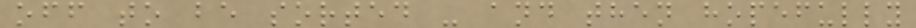off to be sorted - and then hopefully
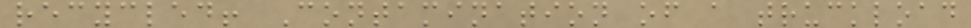recycled! Contamination of a truckload
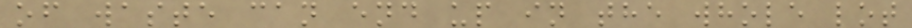of waste can end up in the whole lot
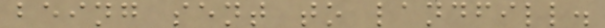being sent to landfill.
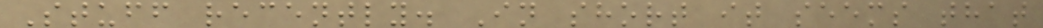Stuff recently. In short it seems that
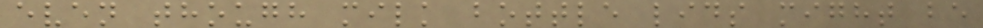even though milk bottle lids might be
